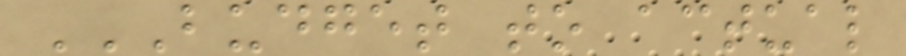BUDGET TO ACTUAL
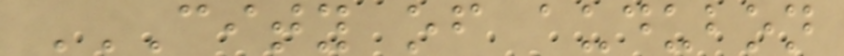CITY OF AUDUBON
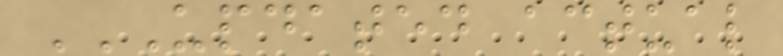UPDATED ACTUAL
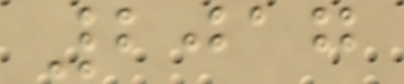2017
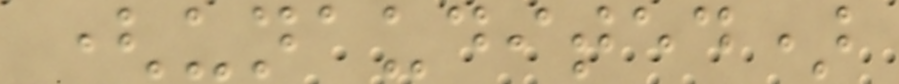(unaudited)
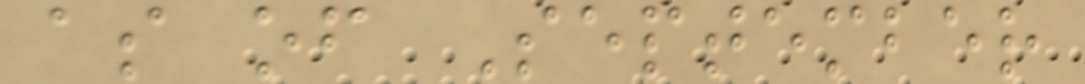as of September
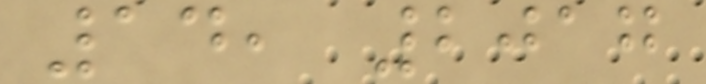14, 2017
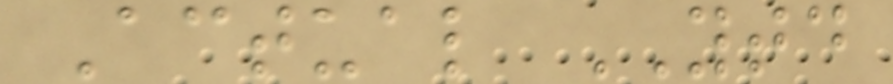Actual YTD
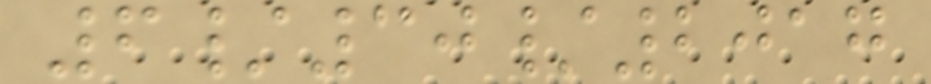6/30/2017
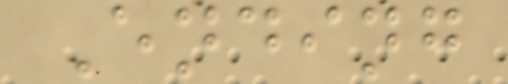Ending
